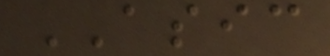ASIC
